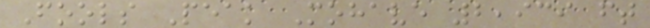Fools Peak Mohave 2,939 ft
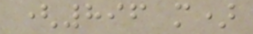(896 m)
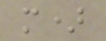m)
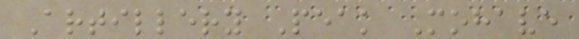Artillery Peak Mohave
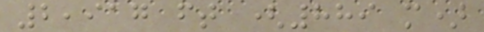2,917 ft (889 m)
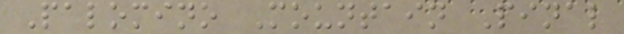Palomino Mountain Pinal
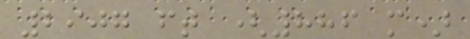2907 ft (886 m)
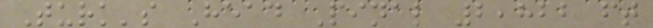Turk's Head Pinal 2,822 ft
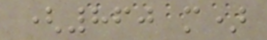(860 m)
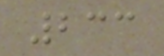233
